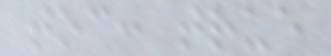toc: true
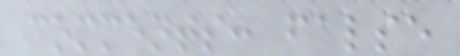comments: false
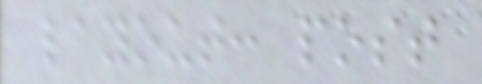layout: post
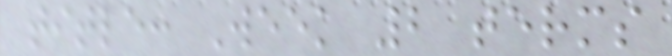title: Week 2 terms
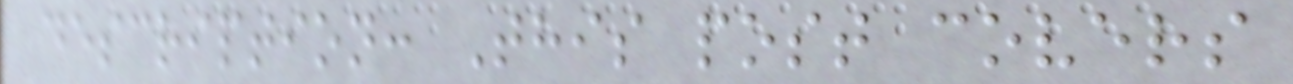description: This post covers
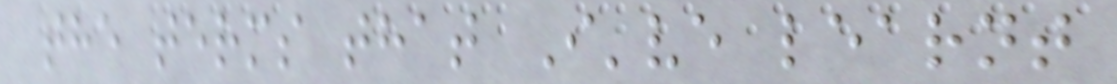the terms that I've learnt
